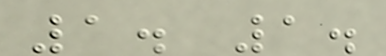1. 1.
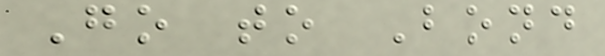Go to Bond
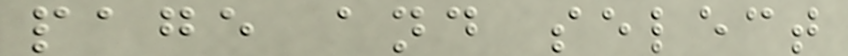page and select
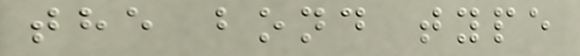the bond type
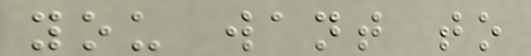you want to
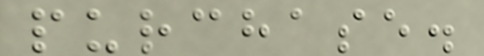purchase.
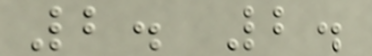2. 2.
